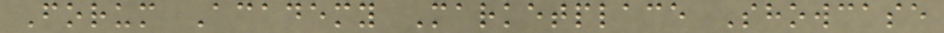Forum Academy Marketplace Showcase
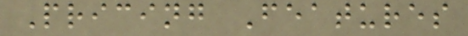Pricing Features
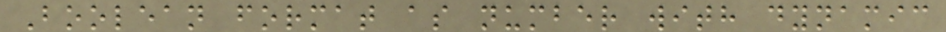Boolean format as number with dynamic
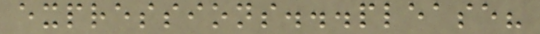expressions...please?
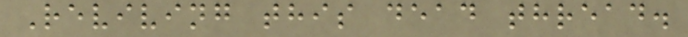Reviving this dead thread.
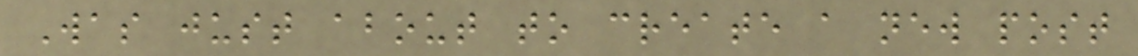Was just about to create a new post
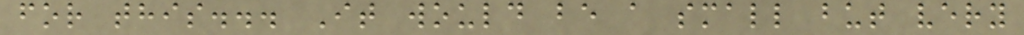for this... It would be a small but very
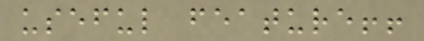useful feature!!
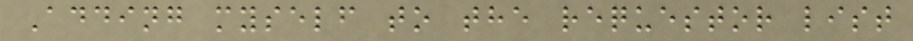Adding myself to the requestor list
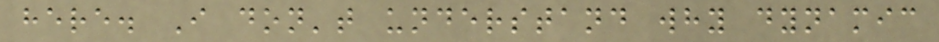here. I don't understand why dynamic
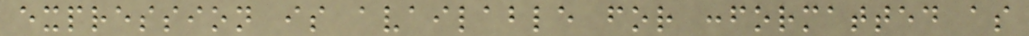expression is available for :formatted as
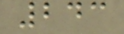243
